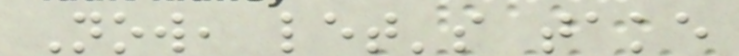Now, let's take
